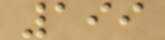199
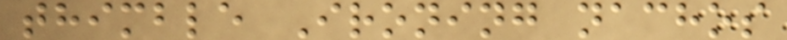thimble Ironing nachos
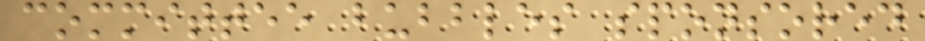committee bubbles sponsored
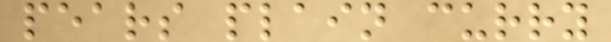pears plain curry
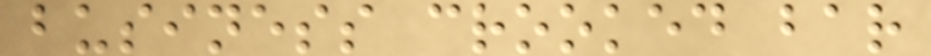business crooked bar
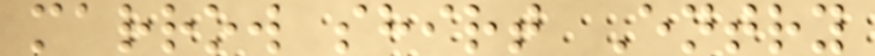marrow shirt Entry
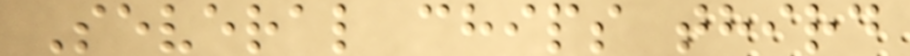Several chips third
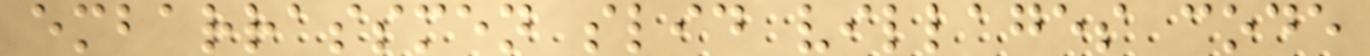embarrassmen slid villages code
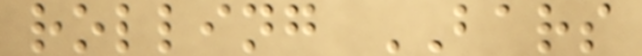rolling BARS
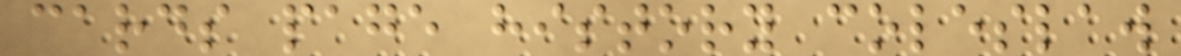cards page history coleslaw
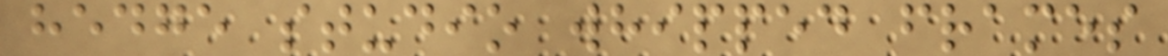hedge studio whipped frames
